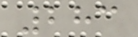283
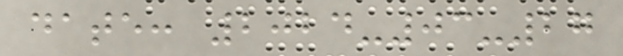date: 2024-03-27
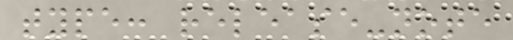type: release-note
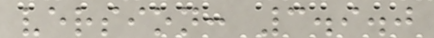version: 3.9.0
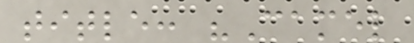title: "Camel
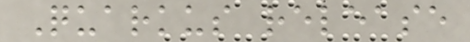Quarkus release
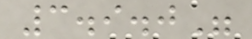3.9.0"
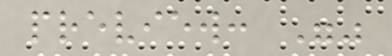preview: ""
